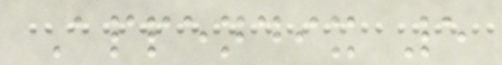Appendix 5
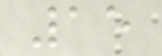15
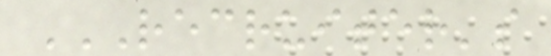RECRUITER'S
